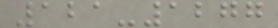121-1277
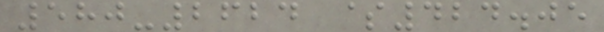580-2624 $424.05
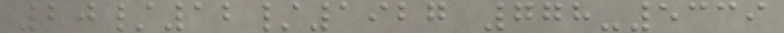20/12/1927 778-5339
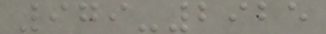979-2925
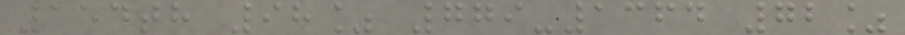154th 98% 779-1364 72%
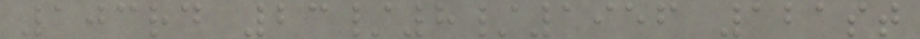103rd 23/8/1956 121st
